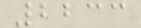2233
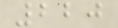220
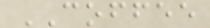COFFEE
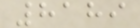8189
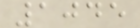1045
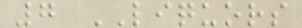7 LIQUORS
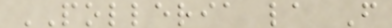POLLERIA la F
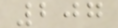207
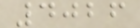4026
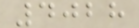4028
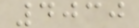4030
